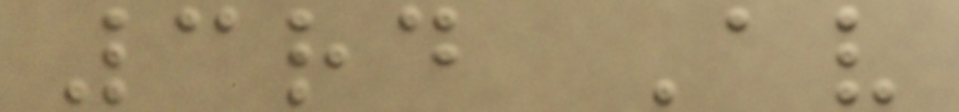3rd Av
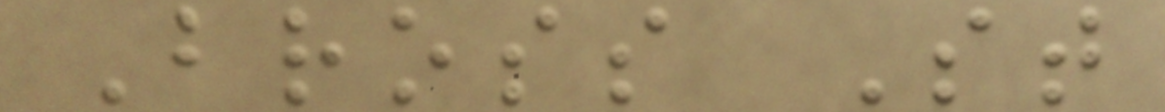Bross St
